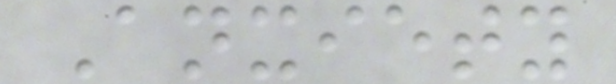Anxiety
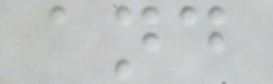and
